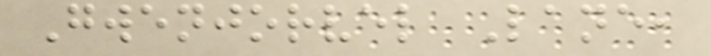Gwenjorvel Lane,
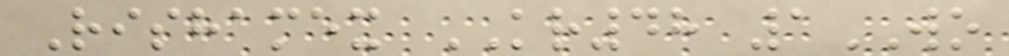Rishamex KR48 1WO
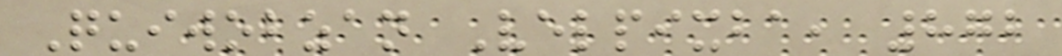Quiwobzan Velpixba, 872
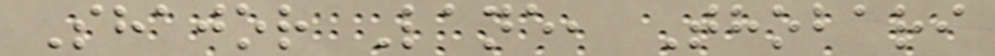Shajor Lane, Thobari
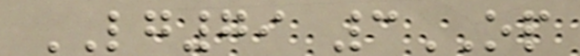LG79 3OP
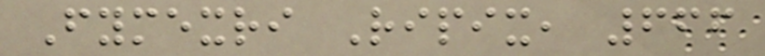Fymexri Ripix, 666
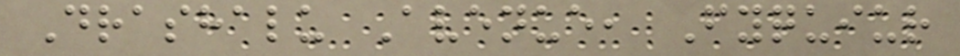Drashalu Avenue, Fyquiur
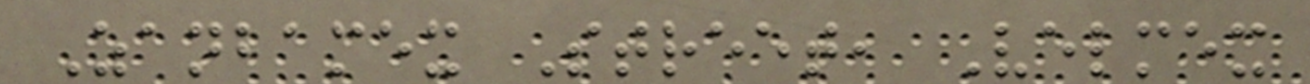Zanbamex Street, Velmex
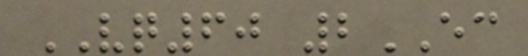VQ60 2EC
